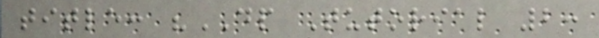title: "DP Tutorial 2:
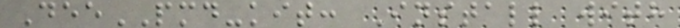DeePMD-kit: Install with
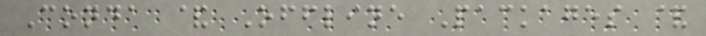Conda & Offline Packages &
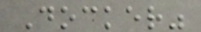Docker"
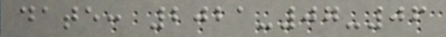date: 2021-07-06
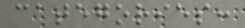categories:
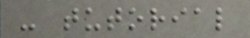- tutorial
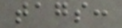tags:
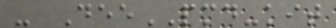- DeePMD-kit
